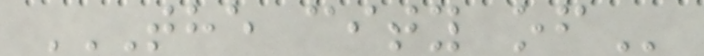THE CITY OF
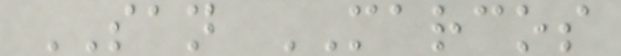SAN MARCOS
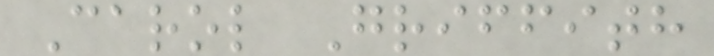Carol Griffith
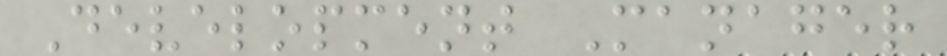Development Manager
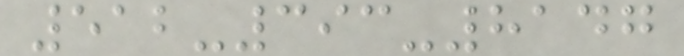512-393-8147
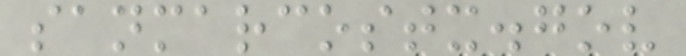sanmarcostx.gov
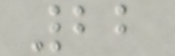22
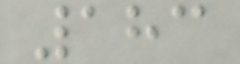183
